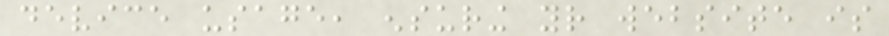device usage, ensuring your website is
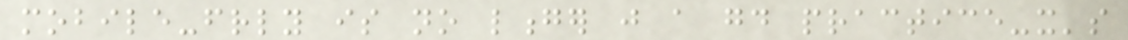mobile-friendly is no longer just a good practice-it's
